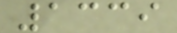1339
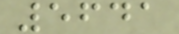5641
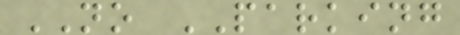NO PARKING
